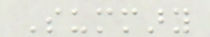Summary
